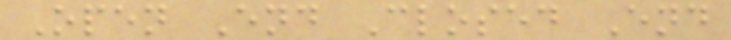Open End Closed End
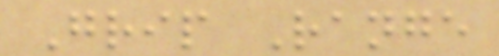Grip Range
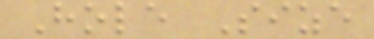Hole Size
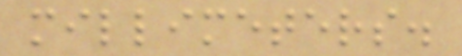millimeters.
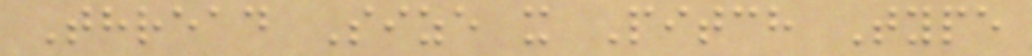Thread Size x Pitch Type
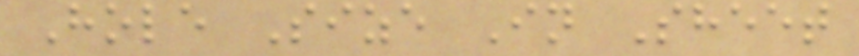Hole Size In Sheet
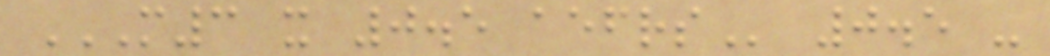M3 X 0.5 AEFRS 0.5 -
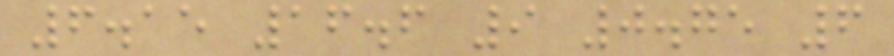6.15 16.6 9 0.75 6
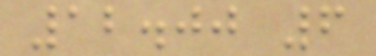12.00 6
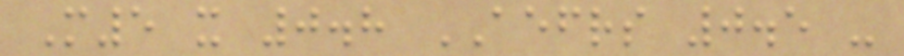M5 x 0.8 AEFRS 0.5 -
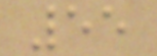55
